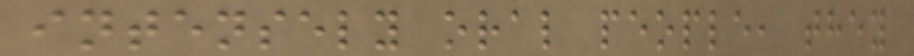intensely oral people, they
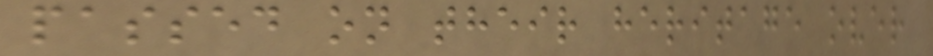passed on their heritage over
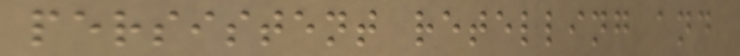persistent retelling and
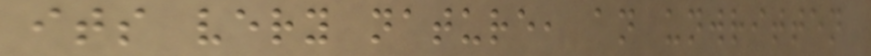its very nature, an unwritten
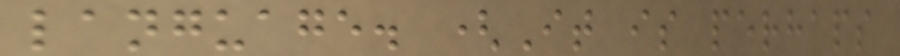language. (It is perhaps
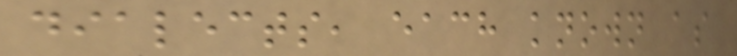dialects, each known as
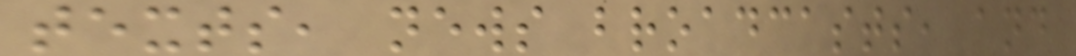texts, news broadcasts, and
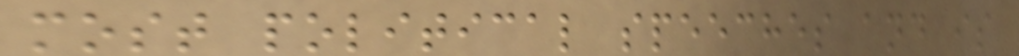most political speeches and is
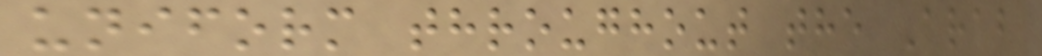uniform throughout the Arab
